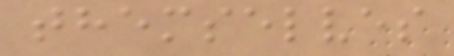themselves
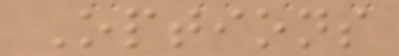Options
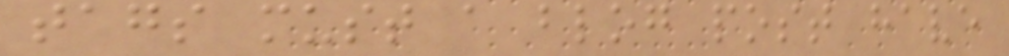tags must a blog post have
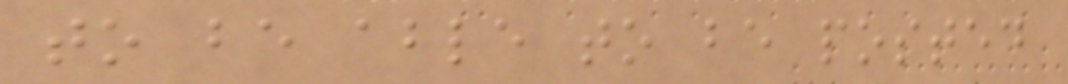to be able to be posted
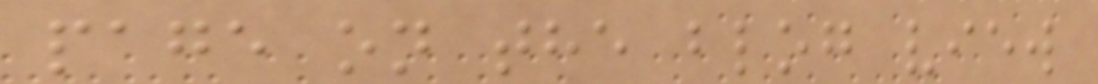page on the blog view
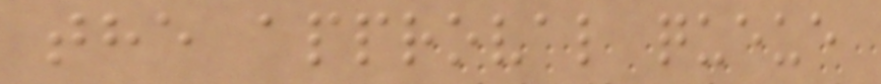the approval queue
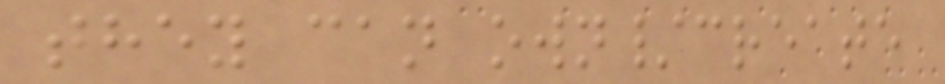they can own/create
